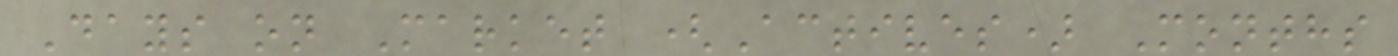Days on Market (Actives) Months
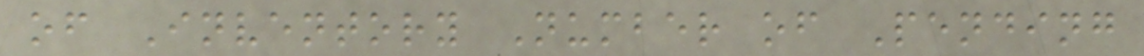of Inventory Number of Pending
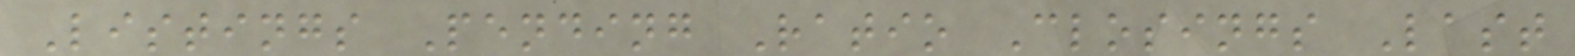Listings Pending Ratio Closings Last
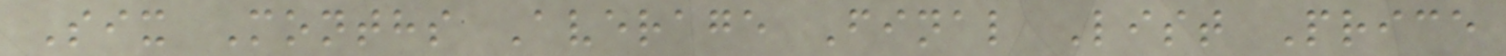Six Months Average Final List Price
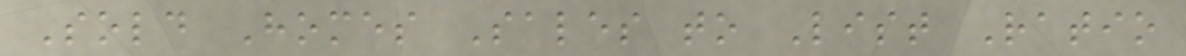Sold Homes Sales to List Ratio
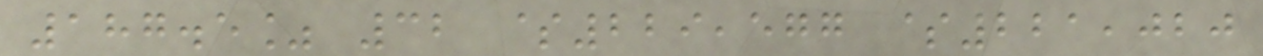187.5% 32 $229,577 $221,020
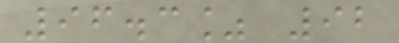96.3% 92
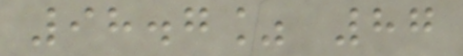98.7% 87
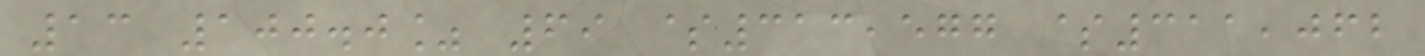13 100.0% 69 $313,577 $311,062
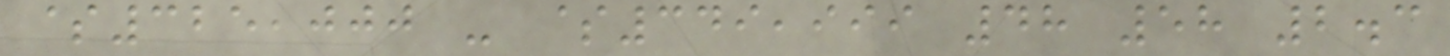$325,000 - $349,999 48 58 2.3
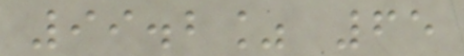99.2% 65
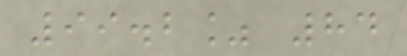99.2% 84
